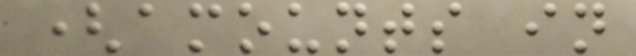(amounts in
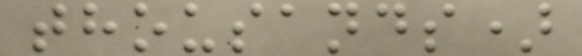thousands)
